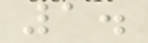1.
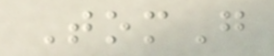TomG
